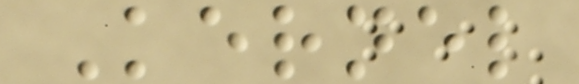Kernel
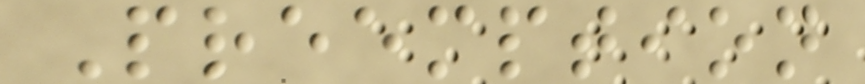Preemption
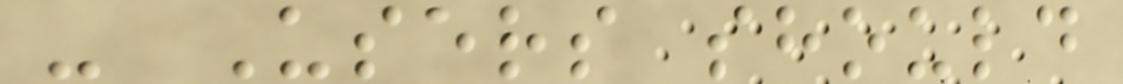- Users should
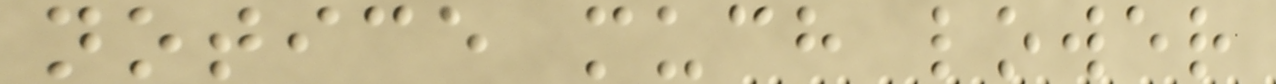notice much lower
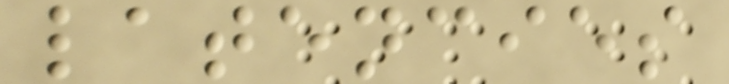latencies
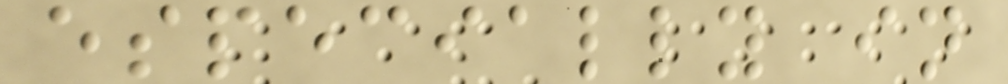especially in
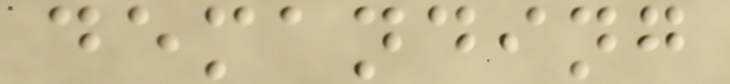demanding
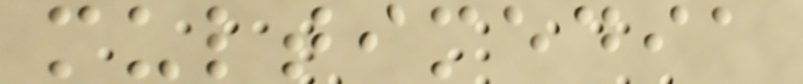multimedia
